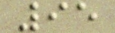95
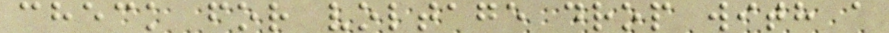check for voltage drop with a
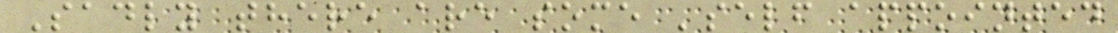Sadly there are some 'self appointed
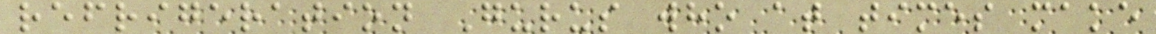refrigeration Gurus who at times make
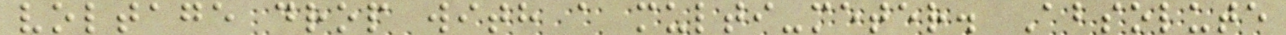voltage drop with a multi-meter. Absolute
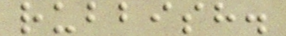rubbish.
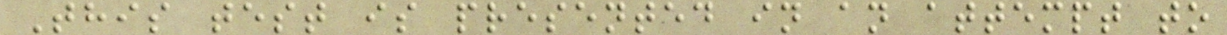This test is presented in an attempt to
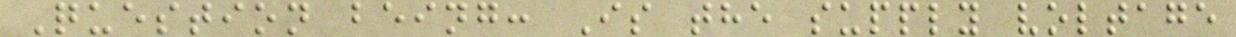Question being: Is the supply voltage
